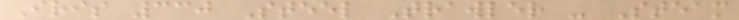Iris 330 Steel Trawler - Steam
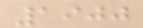1900
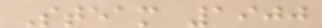Steam 1900
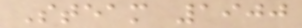Steam 1900
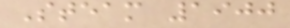Steam 1900
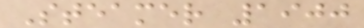Steamer 1900
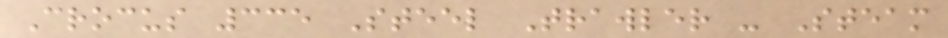Crocus 335 Steel Trawler - Steam
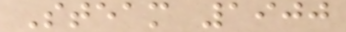Steam 1900
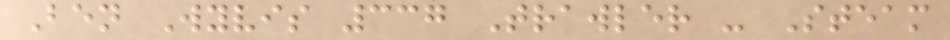Ben Wyvis 337 Trawler - Steam
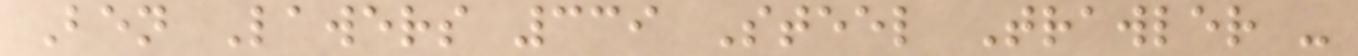Ben Lawers 339 Steel Trawler -
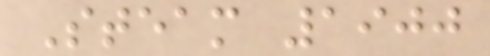Steam 1900
